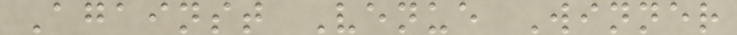Against Venue Winner
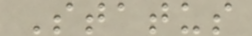Status
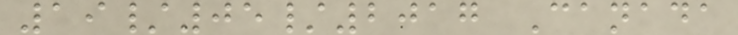19/05/2017 Canada
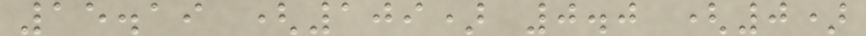15.19 (109) 0.0 (0)
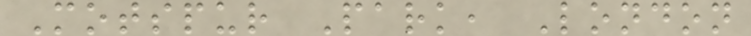Motspur Park, London
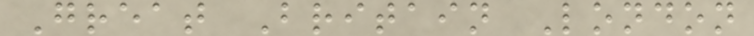Great Britain London
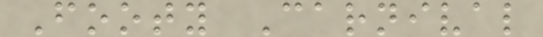Footy Carnival
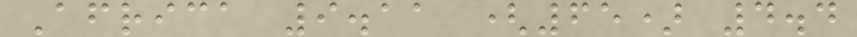Africa 9.11 (65) 4.4
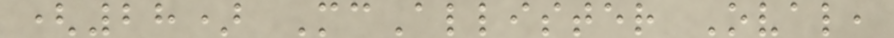(28) McAllister Oval,
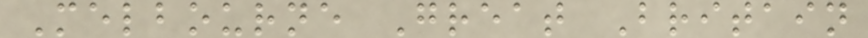Melbourne Great Britain
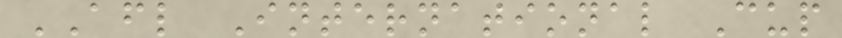AFL International Cup
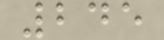245
